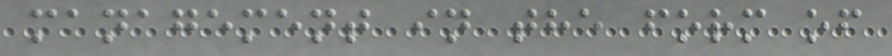management in the form of
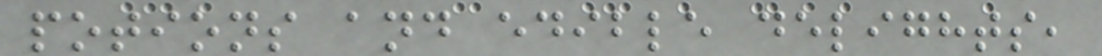potions and edible delights,
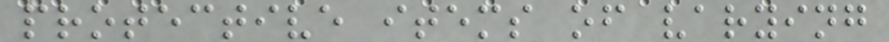protective items of varying
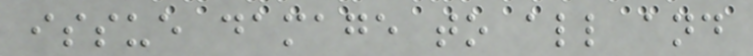issue damage to all and
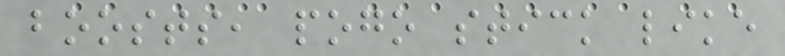boosts, pogo stick like
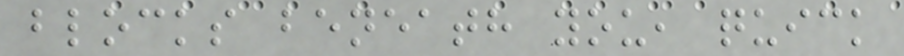blocks beneath you, quick
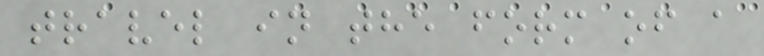travel in the form of a
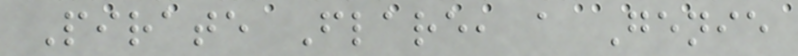Pirate Flare, a Genie
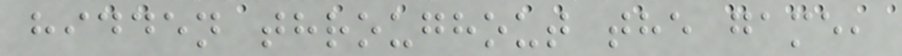hidden throughout the game,
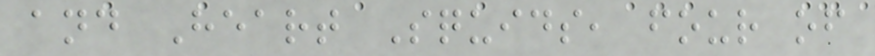and Heart Squids, four of
